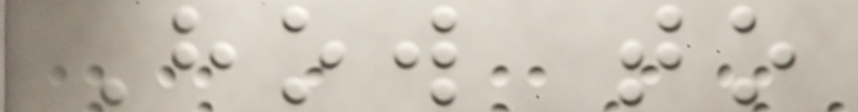How to
